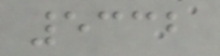5332
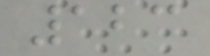123
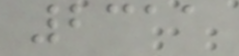2311
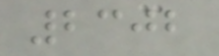2302
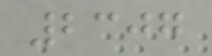2307
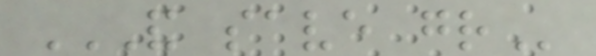AND SAVE GR
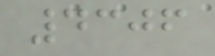4306
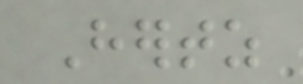Hertz
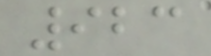923
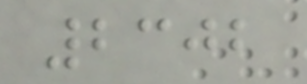2302
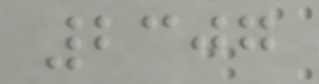2307
